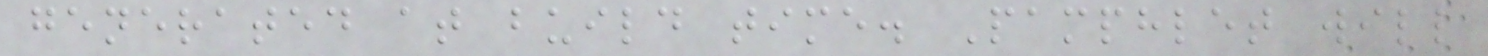generated at build time. Pamphlet will
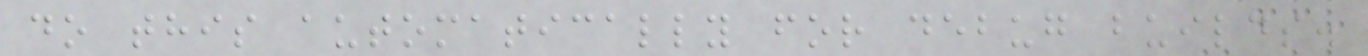do this automatically for debug builds.
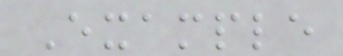Example
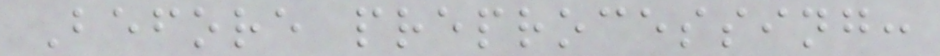Before preprocessing:
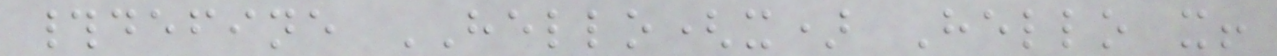#define HELLO(x) Hello x!
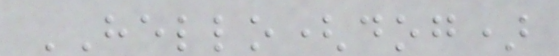HELLO(dog)
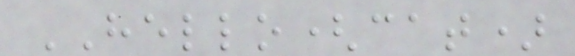HELLO(cat)
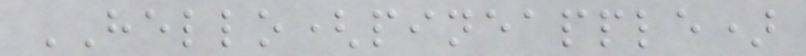HELLO(pineapple)
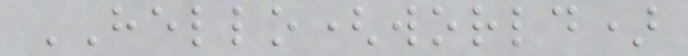HELLO(world)
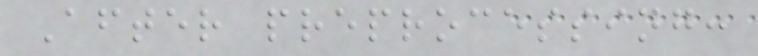After preprocessing:
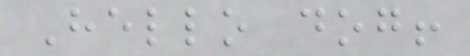Hello dog!
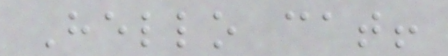Hello cat!
